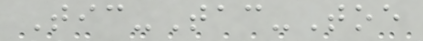Tic-Tac-Toe
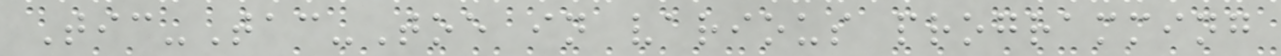Tic-Tac-Toe in various programming
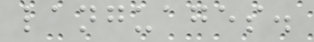languages.
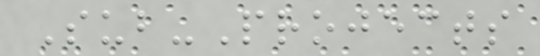Sub-Projects
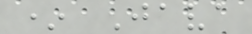* Java
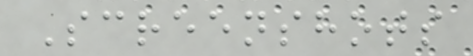Screenshots
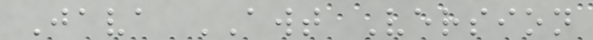Java AWT Version
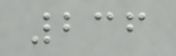236
